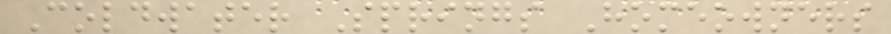Coldwater Springs Homeowners
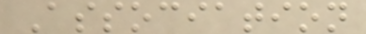Association
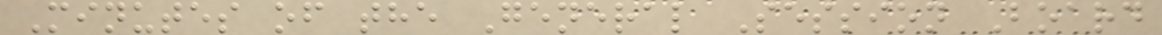Minutes of the General Session Board
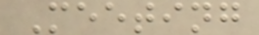Meeting
